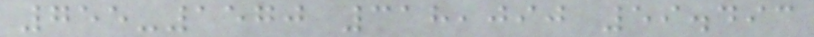755-1570 318,090 59.493
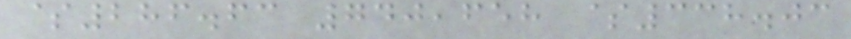$286.63 740,658 $338.03
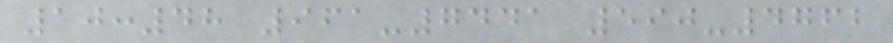10:48 961-7441 590-4762
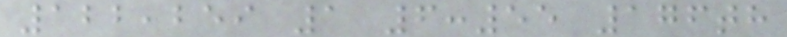122,259 1 6:55 176th
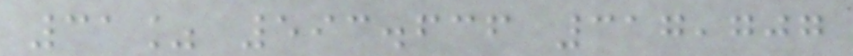31% 593.636 317,707
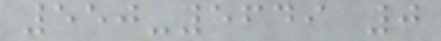550-5649 0
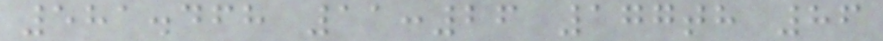581.468 11:26 177th 86
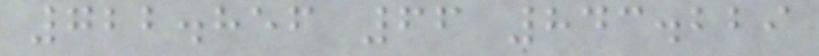722.856 66 843.229
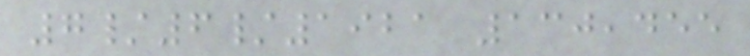7/6/1921 130,455
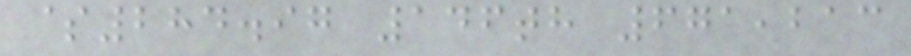$284.97 146th 671,213
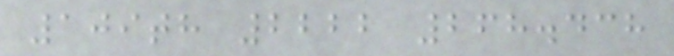109th 2222 268.438
